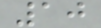10
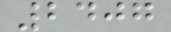2407
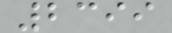2399
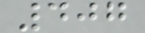407
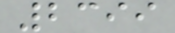2399
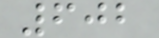602
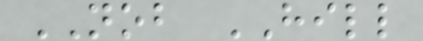NOB HILL
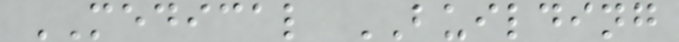MEDICAL BUILDING
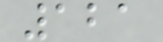121
